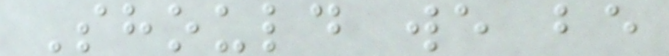Should we be
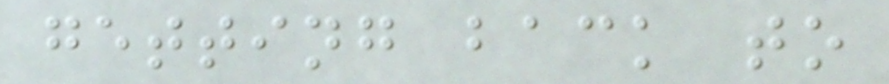getting back to
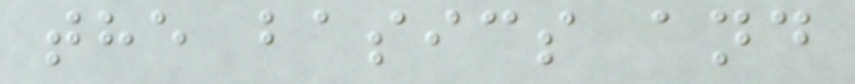the basics and
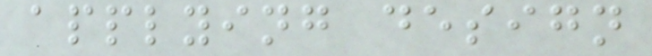applying design
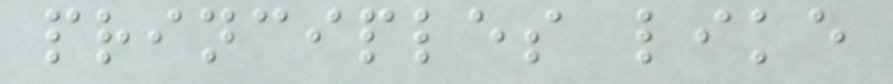principles like
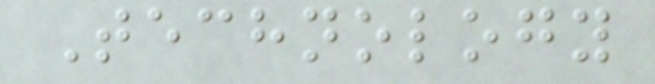Technology
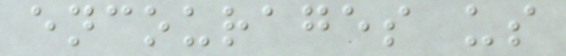encourages us
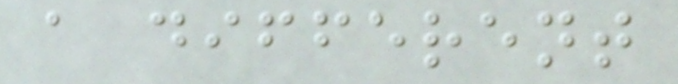a different
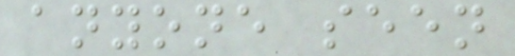anyone seen
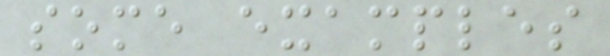some examples
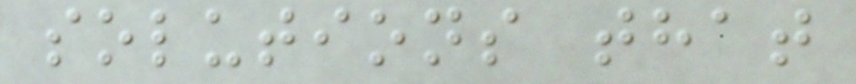solutions that
